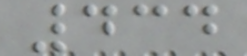434
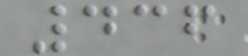436
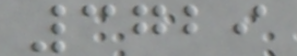3729
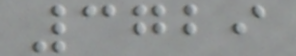3729
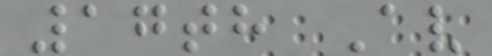17th Av
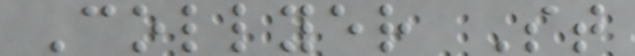Collyer St
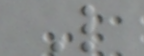L
